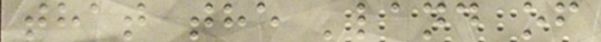that the 'land of
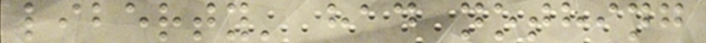liberty' had nothing
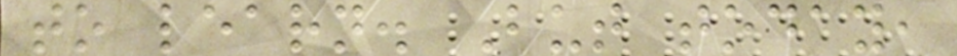to learn. But today,
